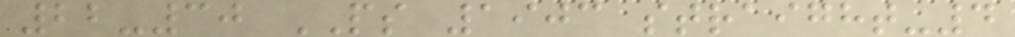22-30 PS 1903 straight-4
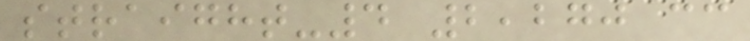straight-4 2,270 cc
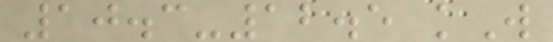10.3-12.5 kW
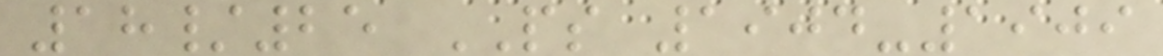18/25 PS 1904-1909
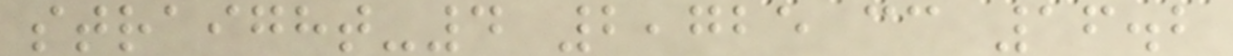straight-4 2,725 cc 16.2
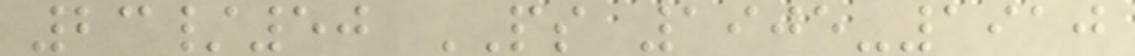23/50 PS 1905-1910
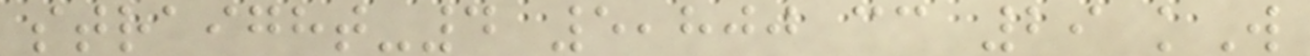straight-4 5,800 cc 29 kW
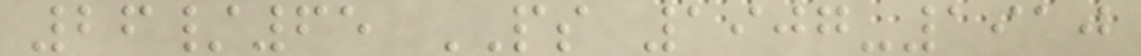26/65 PS 1907-1910
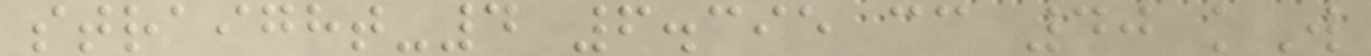straight-4 6.395 cc 40 kW
